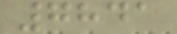7841
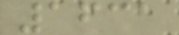1631
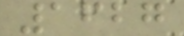1627
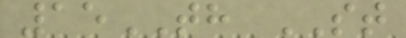15TH ST
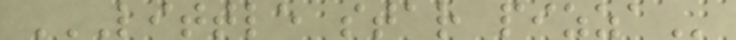LITTLE STAR PIZZA
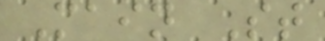Main St
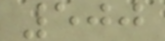500
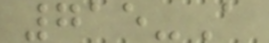715-A
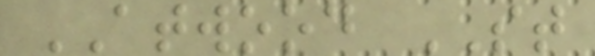ATWOOD ST
